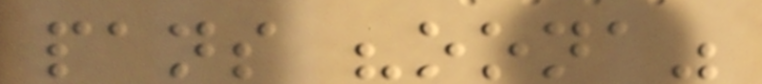pans "oona"
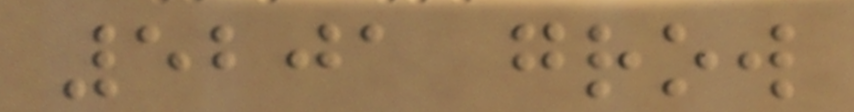5201 grow
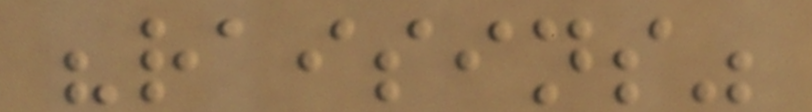"raisins"
